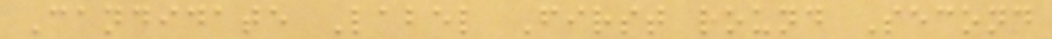Candidate Label First round Second
